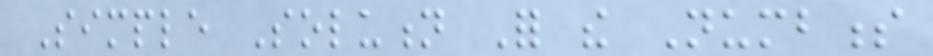Simple Solution For the Numbness
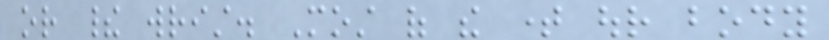or their wrist. Most of the time our body
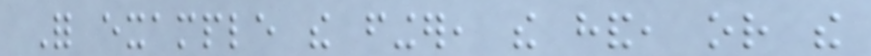For example the finger, the hand, or the
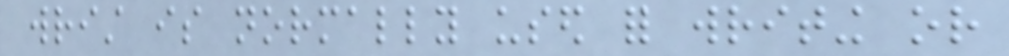wrist is normally used for writing or
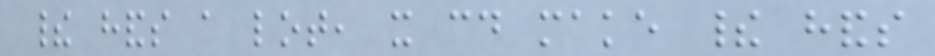their hands a lot, it could make their hands
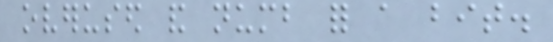overused and numb for a bit.
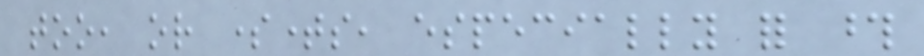too, or sometimes, especially for those
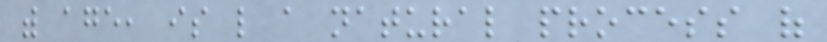with age, is like a natural process of
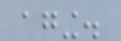aging.
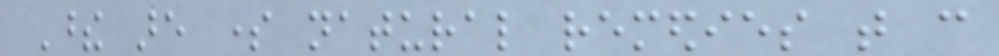These are some natural remedies that can
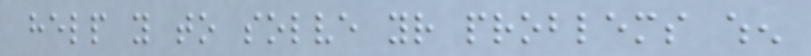help you to solve your problems when
